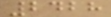2428
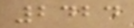2424
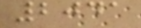2041
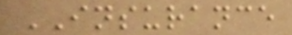INSURANCE
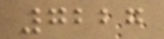7227
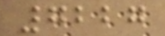7227
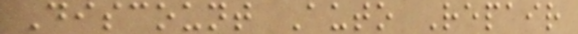Discount Auto Repair
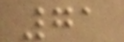71
